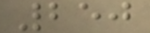250
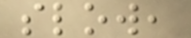slow,
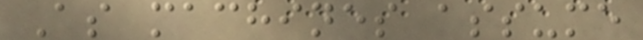As machines assume
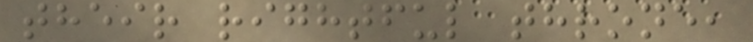their rightful throne,
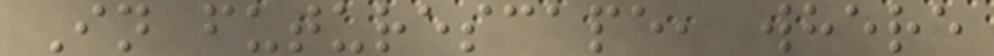In futurescape, where
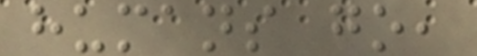humans go,
